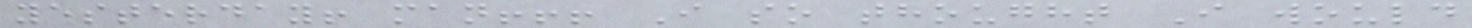yesterday! man!!! I so thought I would
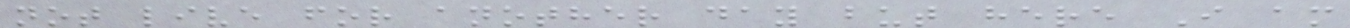not live for another day but here I am
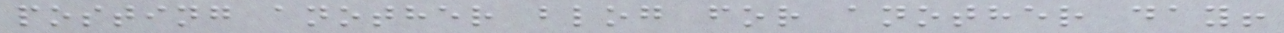posting another blog for another day!
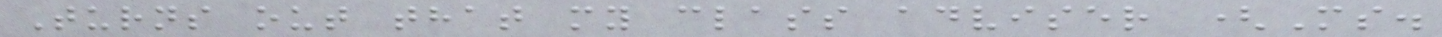Turns out that my class adviser (Ms.
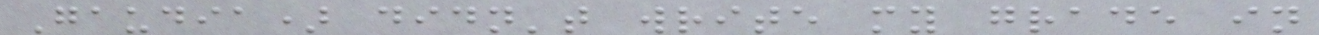Gaudia) didn't write my grade in
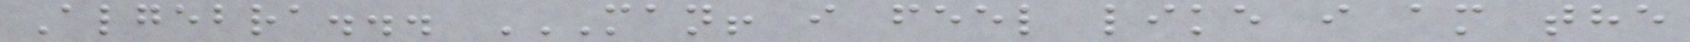Algebra... MAN! I FEEL LIKE I AM THE
